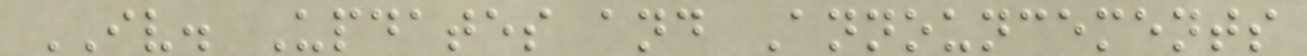IV. Updates and Announcements
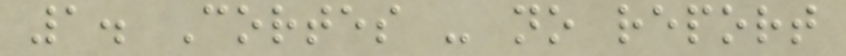1. Cortes - no report
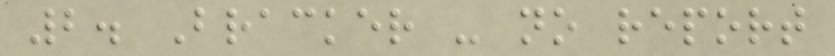2. Bracker - no report
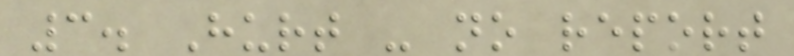3. Hurt - no report
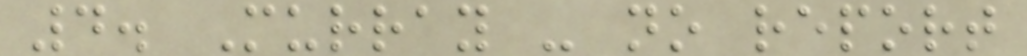4. Murray - no report
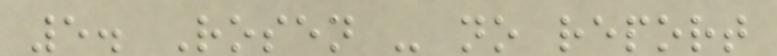5. Rosen - no report
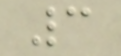3
